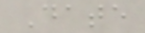Date
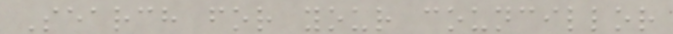Search for your councillor
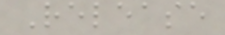Release
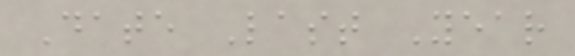Date Last Year
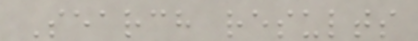Search results
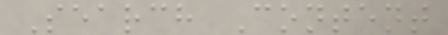Search Content
